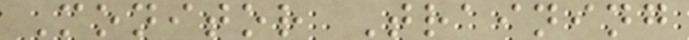Monitor Training
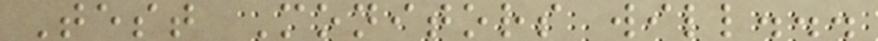Test Monitors will...
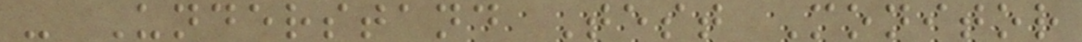- Understand Test Monitor
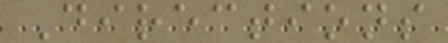Directions
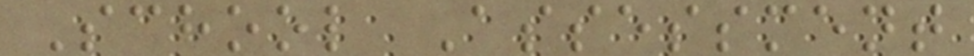School Assessment
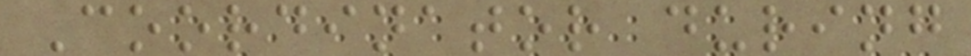Coordinator during
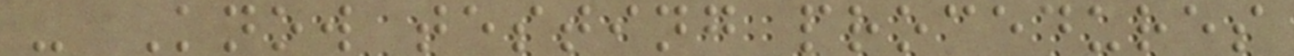- Know testing procedures
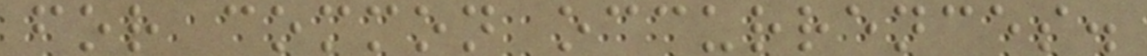for common occurrences.
